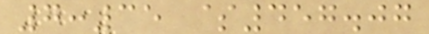7:35 $457.07
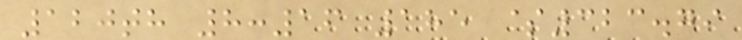120th 8:16 185 $323.79
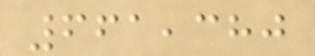661,380
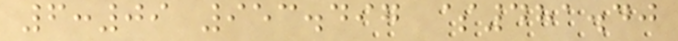6:09 953.497 $481.40
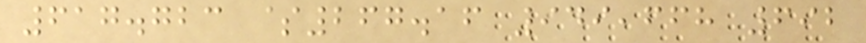617.723 $267.16 949,668 692
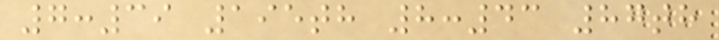7:39 195th 8:43 87th
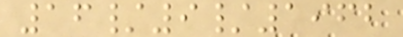16/9/1962
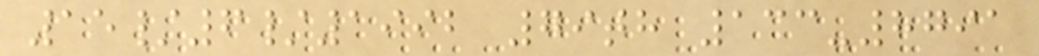15/6/1992 79th 133-8791
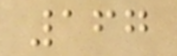167
